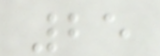25
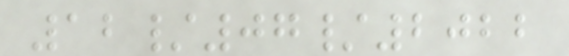12/07/2022
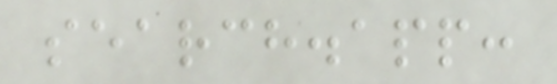search.app:
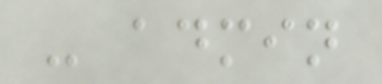- admin
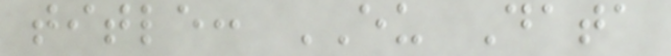title: EU Data
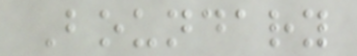Boundary
